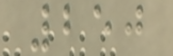250
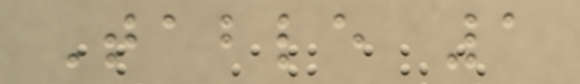Table 1
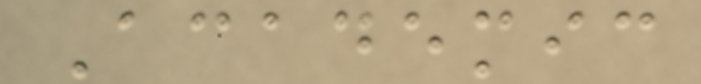Academic
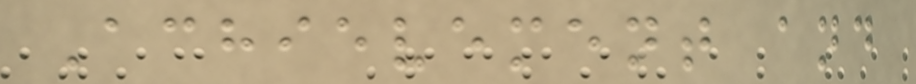Achievement and
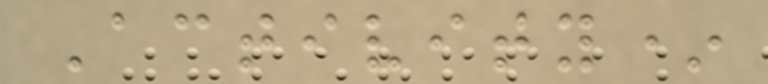Activity*
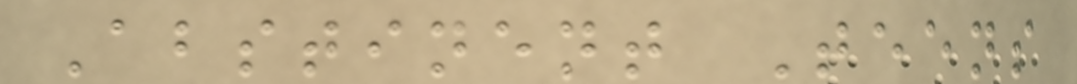Abstinent Teens
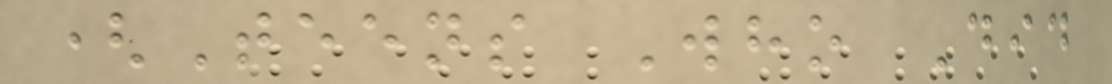(Teens Who Did
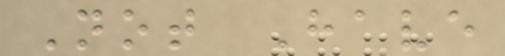Not Have
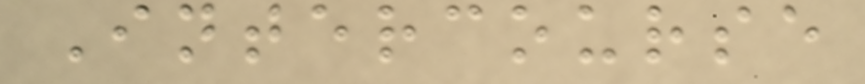Intercourse
